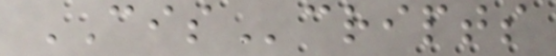CIScripts
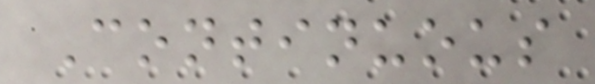Continuous
